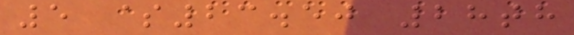5 $23.50 28th
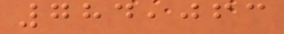784,063
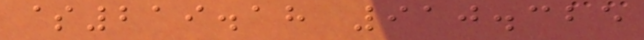$219.18 910.325
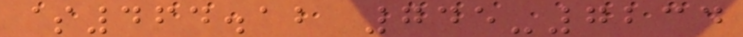$464.12 745-7234
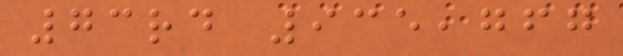73rd 935,767
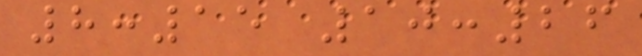8:15 10:26
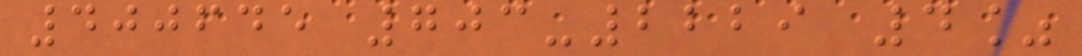400645 703-2229 4%
